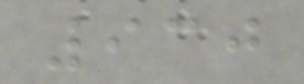930
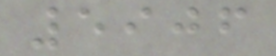5906
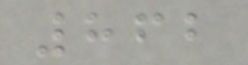862
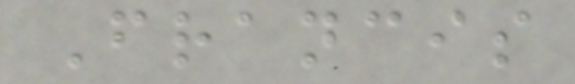Francis
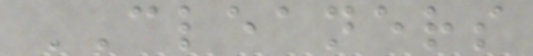CLEANERS
